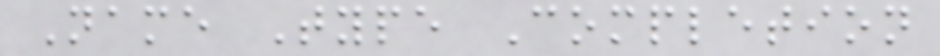Name Type Completion
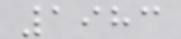1983
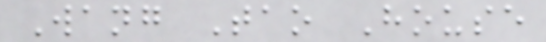Wang Tao House
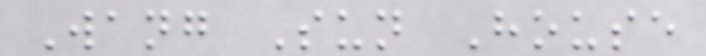Wang Sun House
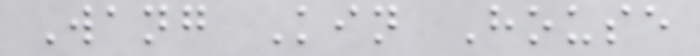Wang Kin House
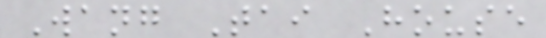Wang Tai House
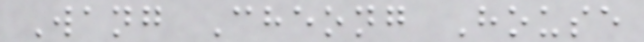Wang Cheong House
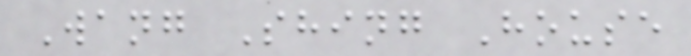Wang Shing House
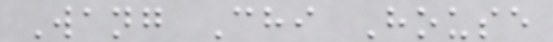Wang Chi House
